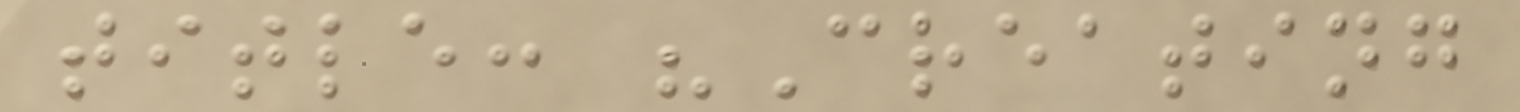title: "Creating
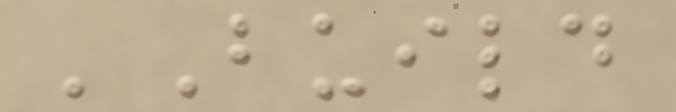'Build
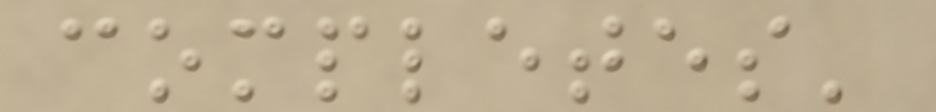completes'
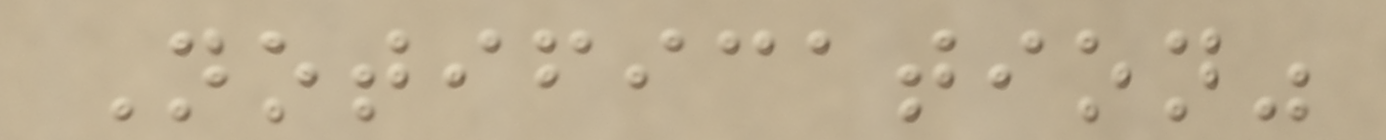Notification"
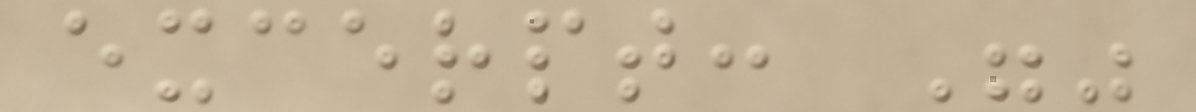excerpt: ""
